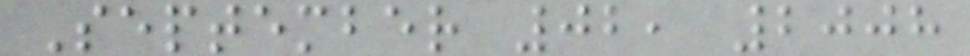September 02, 2008
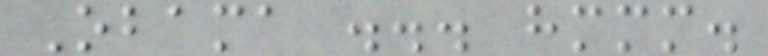Obama ... hmmm.
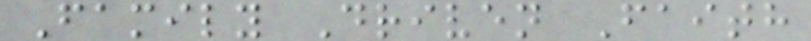Family Driven Faith
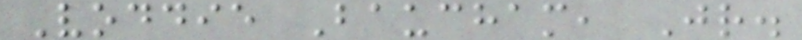Voddie Baucham, Jr.
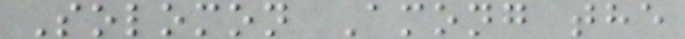Solomon Among the
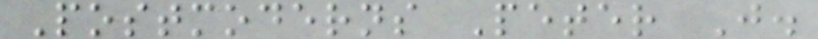Postmoderns Peter J.
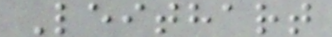Leithart
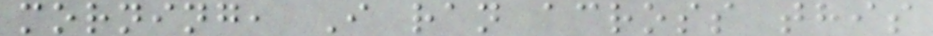morning, I ran across this
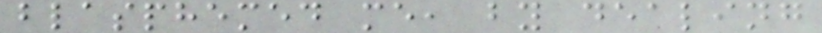blasphemed me, by dealing
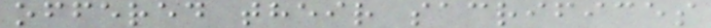offered their sacrifices
